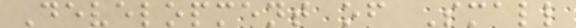Development of Small
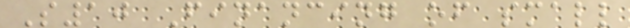S10 Financing of small
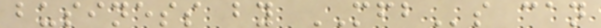business by MFBs can
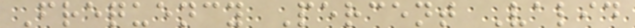Frequency Percent Valid
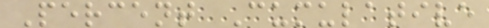Percent Cumulative
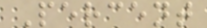Percent
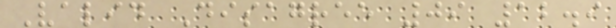Valid Disagree 09 12.9
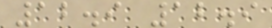12.9 12.9
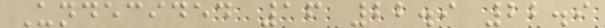Undecided 16 22.9 22.9
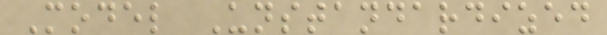Model Unstandardized
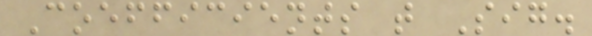Coefficients t Sig.
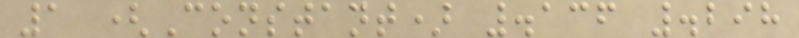1 (Constant) .136 .298
